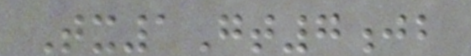Tx1Gt7jb
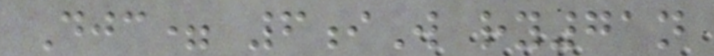Djc= 6iW ry71n
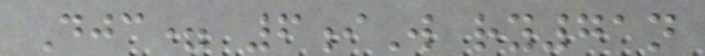Djc= 6iW ry71n
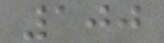100
